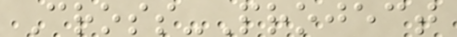Cross-Project
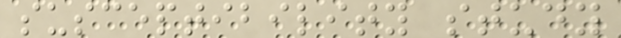susceptibility study
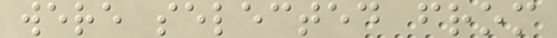were selected from
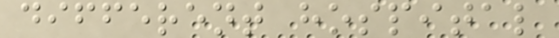different hospital
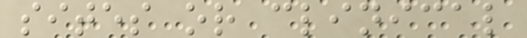sites or clinical
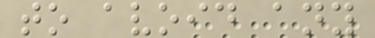to avoid any
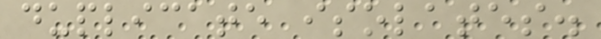duplicate isolates.
